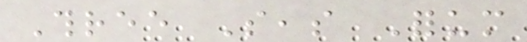Three Seas Forum
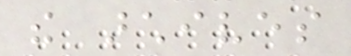the archives
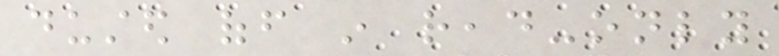dusted off in read-only
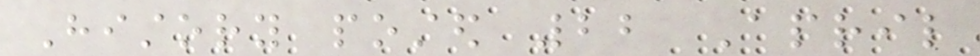History posted 22 April
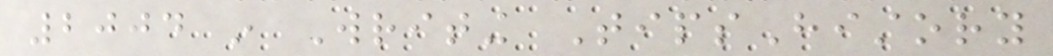2004 in Writing TipsHistory
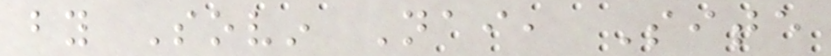by Sovin Nai, Site
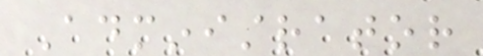Administrator
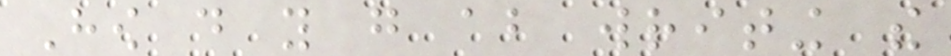How do you go about writing the
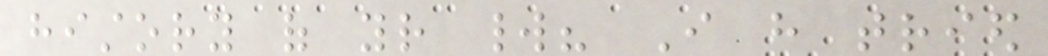history of your world? I have tried
